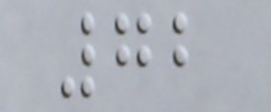72
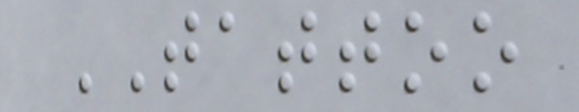TATTOO
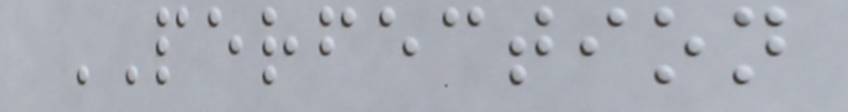PERFECTION
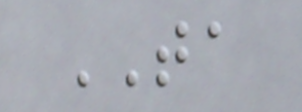TA
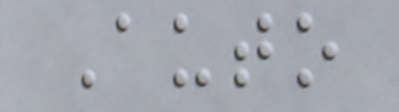Auto
